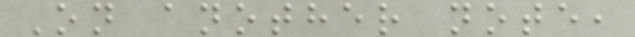On another note,
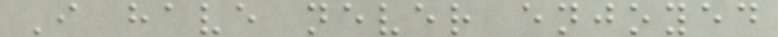I have never enjoyed
